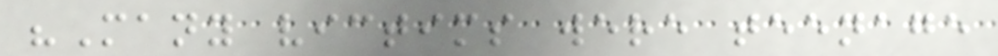"Many victims were teenage
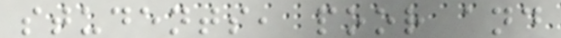students, poor and
